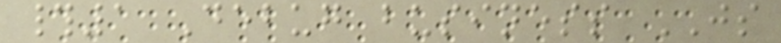#1 Debug business JS
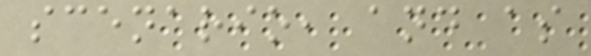scenario, and as
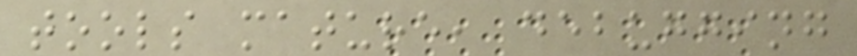tools mature, debugging
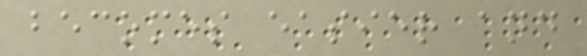becomes easier and
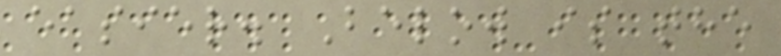easier. Below is the
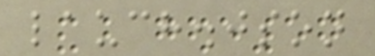lauch.json
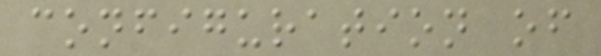configuration of
